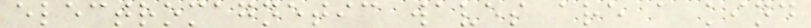electromagnetic waves are a kind
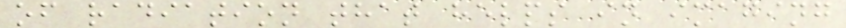of radiation that helps in imaging
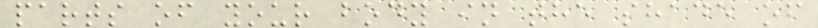parts of your body in the shade of
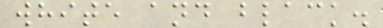white and black.
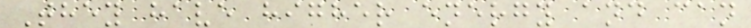They have higher energy and can
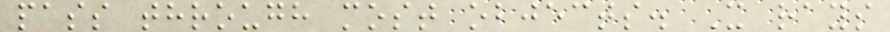pass through most objects. X rays
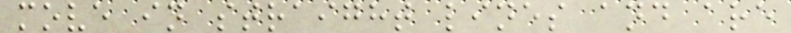move in straight lines and are
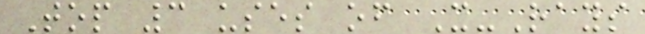Top 3 uses of X-Rays
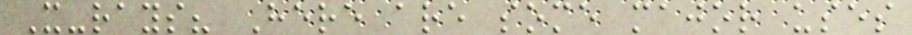X-rays? Here are some major uses
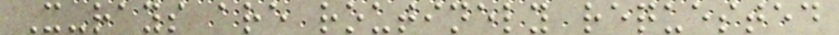X-rays are routinely requested
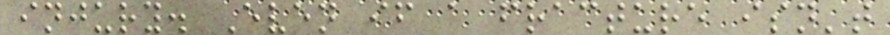injury. Even if a fracture isn't
